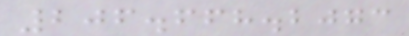206.668.2073
